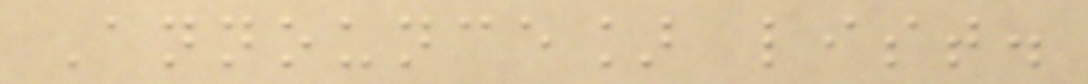Announce] list.
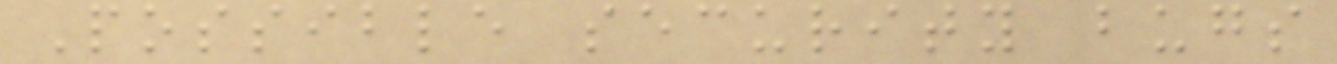Possible security bugs
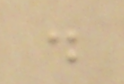.
